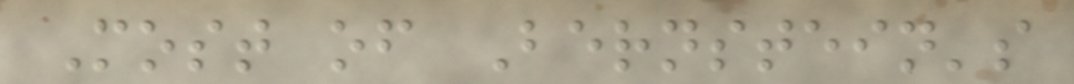Most of Bernstein's
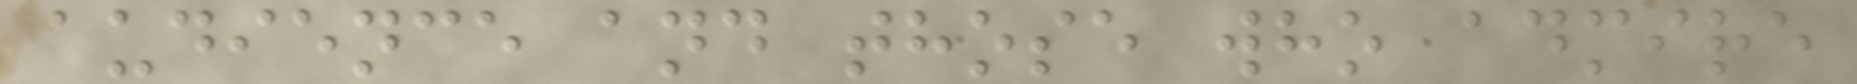audience and those who admire
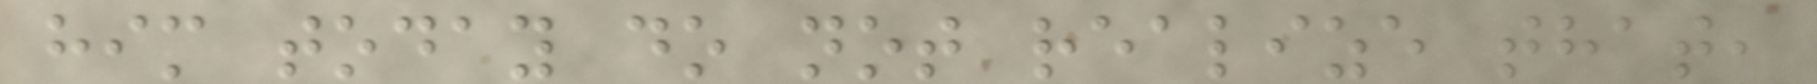him today do not realize that,
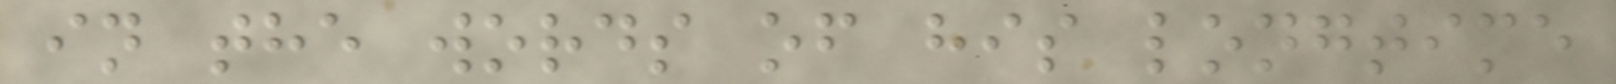in the words of his longtime
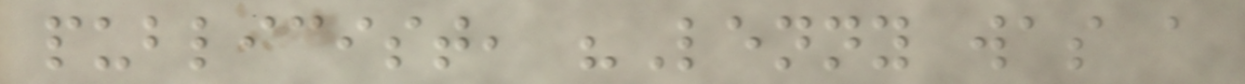publicist, "Lenny was a
